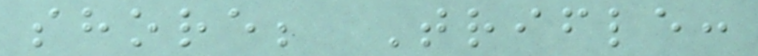shore; Trifle:
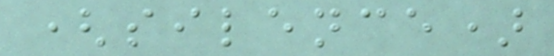(silence)
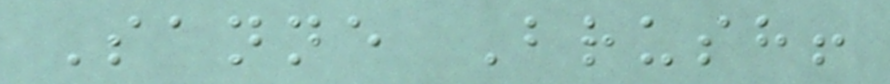Sanne Brush!
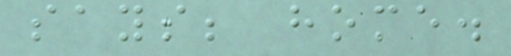says; home.
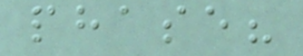phase?
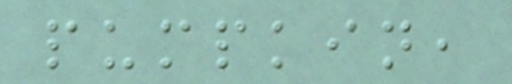pumpkin,
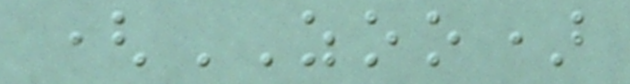(ZOO)
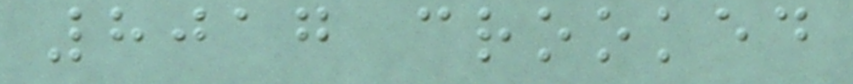8017 crooked
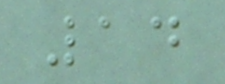14
